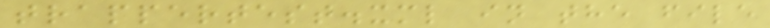trappertest.xml in the file
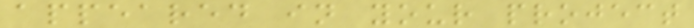appeared in your project
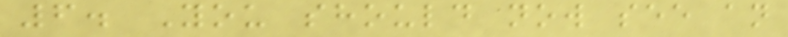6. You should now see an
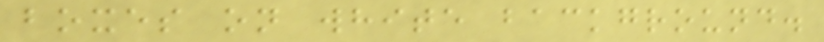boxes on white background.
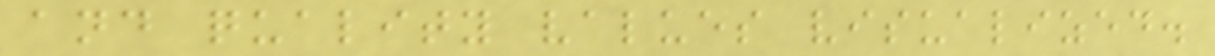and quality values visualized.
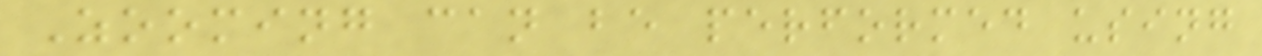Zooming can be performed using
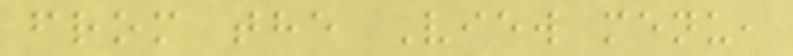from the View menu,
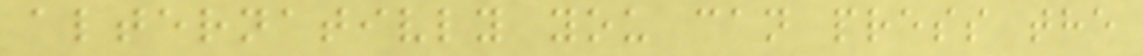alternativly you can press the
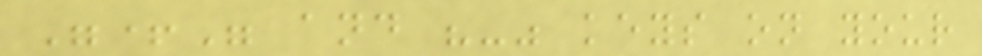"+" and "-" keys on your
